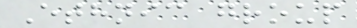Ethnic group
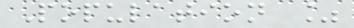Population %
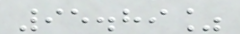95.89%
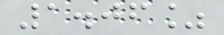1.06%
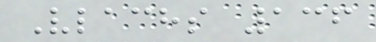Vlachs 136
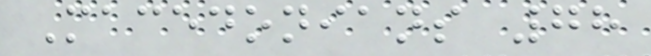Macedonians 78
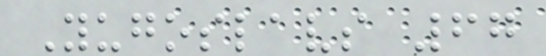Yugoslavs 67
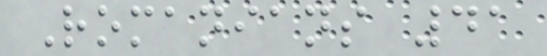Romanians 41
